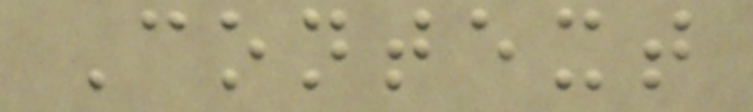Context
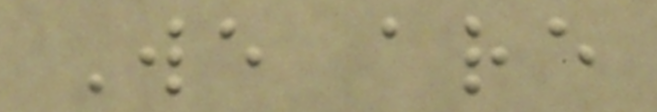We are
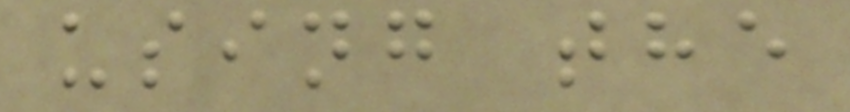using the
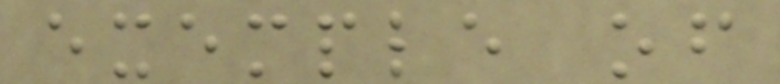exemple of
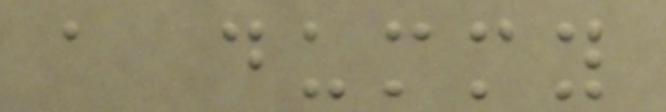a dummy
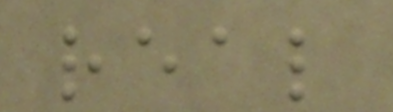real
